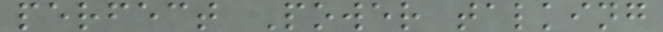perfect Power talking
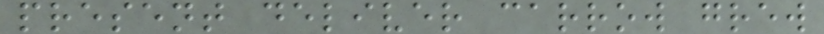present deliver carrow grew
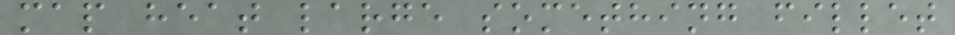map heat large something fillet
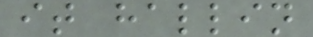it hallin
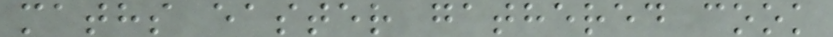maths easter gathered cook
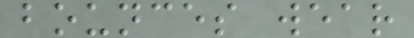bounces wear
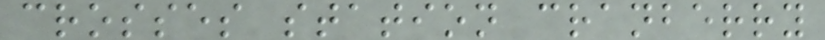crosses station cranberry
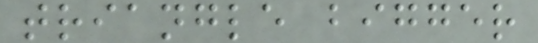triangle bigger
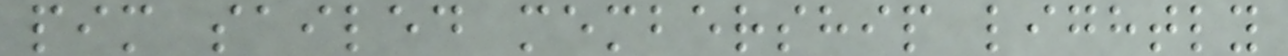pim sailed membership lightly
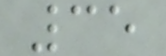35
